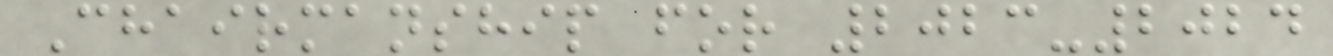Chairmanship for 2023-2024
